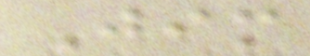Jim
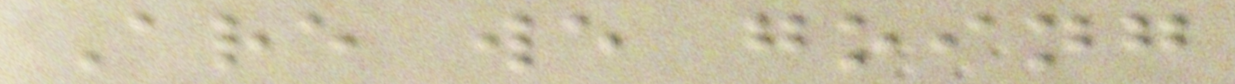Are we going
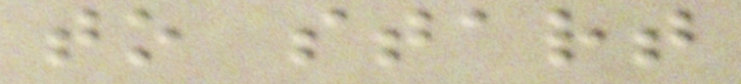to start
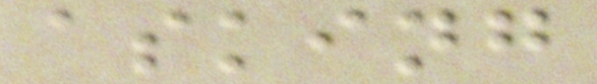asking
